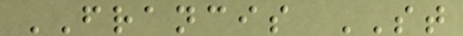FRANCIS ST
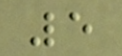5
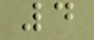4
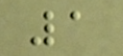1
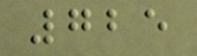725
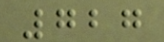727
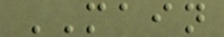MAIN
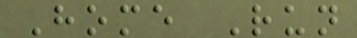Home Run
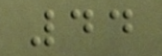44
